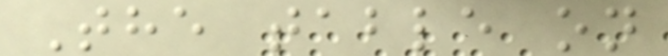The table on
